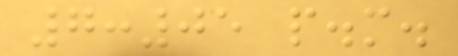7:05 p.m.
